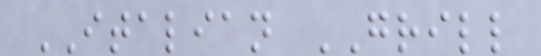ITALIAN GRILL
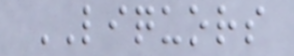LIQUORS
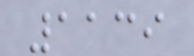1139
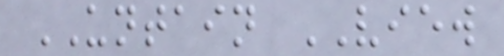UNTAIN VIEW
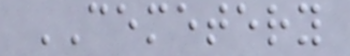CEMETERY
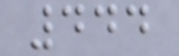444
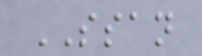SSAN
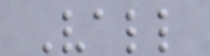Vall
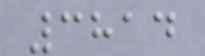3814
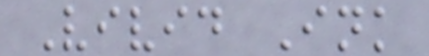Vivid Ink
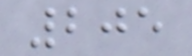205
